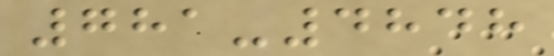781-4848
